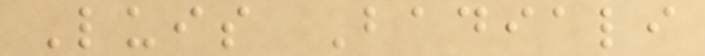Luis Badiali
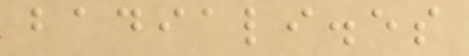badiali.es
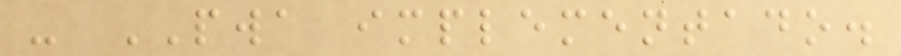- PWA implementado.
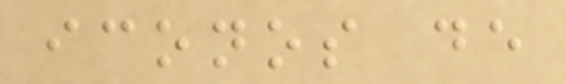iconos de
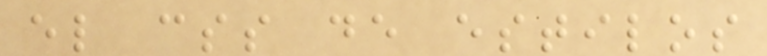el css de estilos
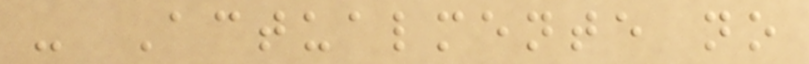- Actualmente no
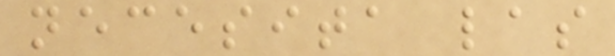necesita las
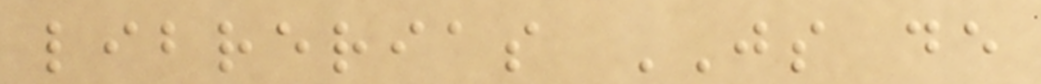librerias JS de
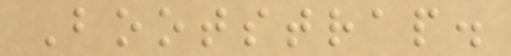Bootstrap.
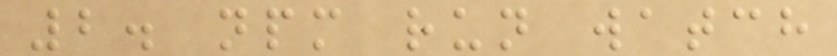2. npm run watch
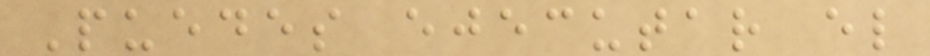Puedes ejecutar el
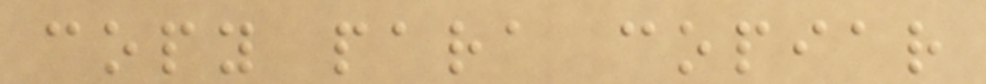copy para copiar
